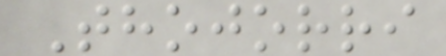Thojorri
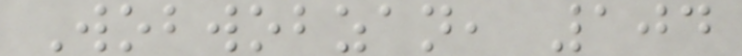Wobwobzan, 104
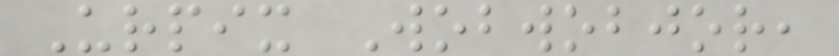Urpix Wobwobjor,
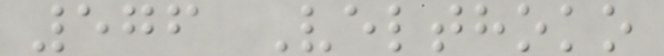576 Velthoko
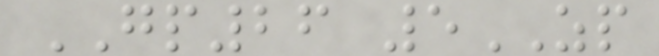GP26 5ZP
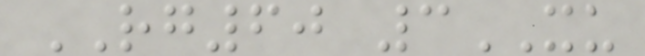RG60 3XU
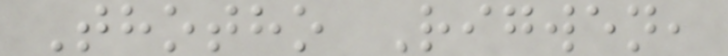Thotho Rigwen,
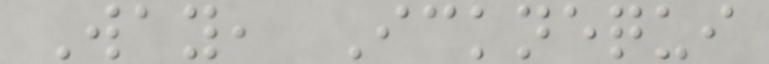Way, Icknequi
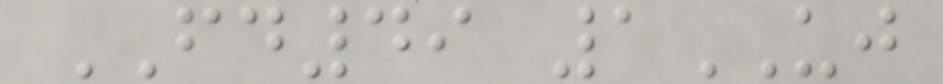FD49 1UJ
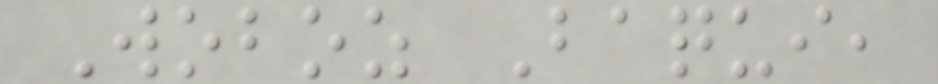Woboz Baqui,
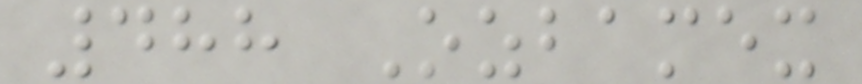488 Ozbamex
